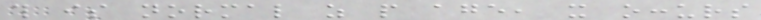this is normal as people age, it occurs
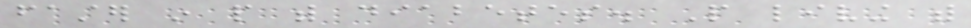faster in people with diabetes. People living with
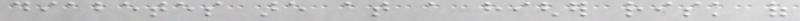diabetes are at a higher risk of
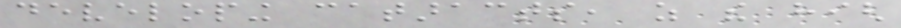developing cataracts, as the high
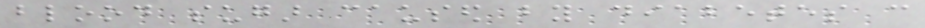blood sugar caused by diabetes can
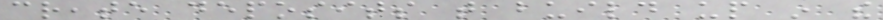create deposits that build up in the
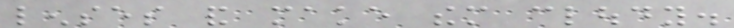lenses and make them cloudy.
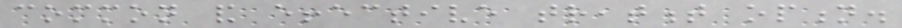common and effective treatment option.
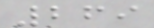269
